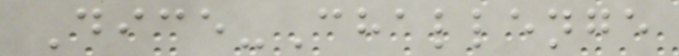Dice-Challenge
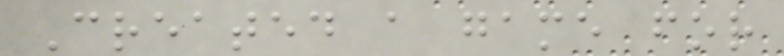Created a game for
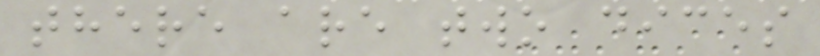there are two dices
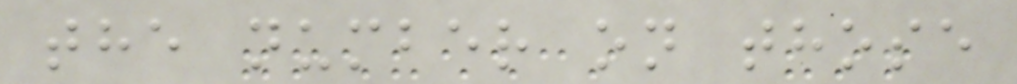the number on those
